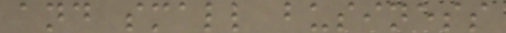and small business
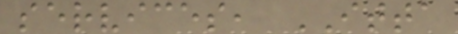services, ITTA
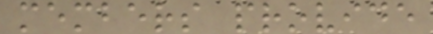members provide
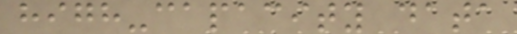high-capacity data
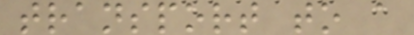transport to a
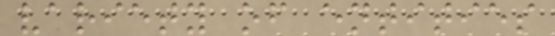variety of entities
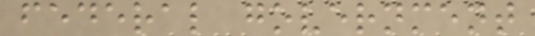federal government
